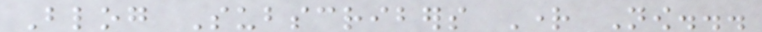Blog Subscribers Right Now...
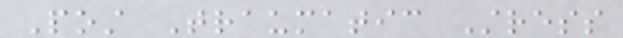Post Traumatic Stress
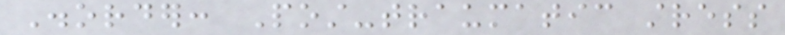Disorder: Post-traumatic stress
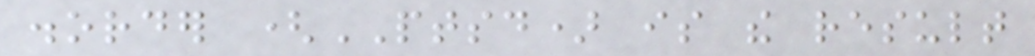disorder (PTSD) is the result
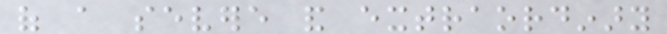of a severe and extraordinary
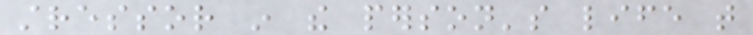stressor in the person's life that
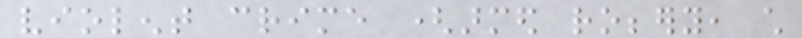violent crime (armed robbery, child
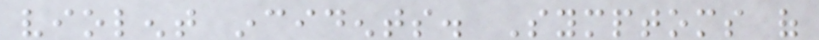violent incidents. Symptoms of
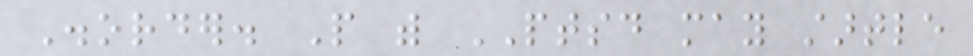Disorder. People with PTSD may startle
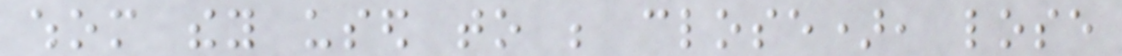whom they used to be close), lose
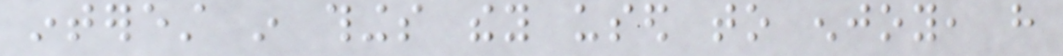interest in things they used to enjoy, have
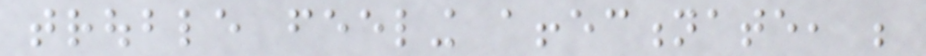trouble feeling affectionate, be
